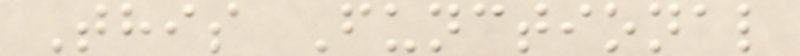This Functional
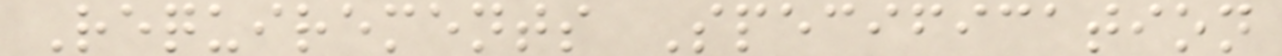Requirements Specification
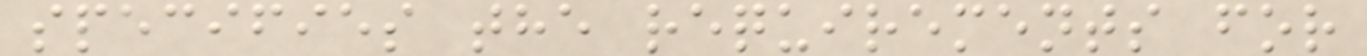specifies the requirements for
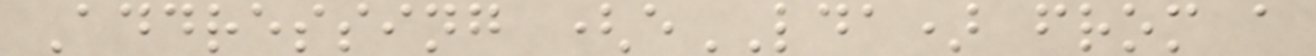Addressing (eLDA) from a
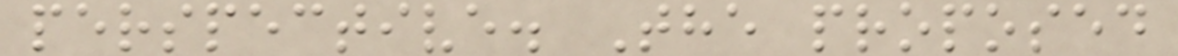perspective. The proposed
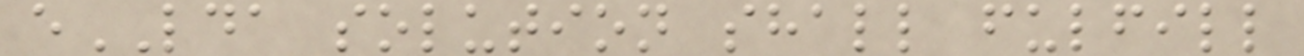eLDA solution shall fulfill
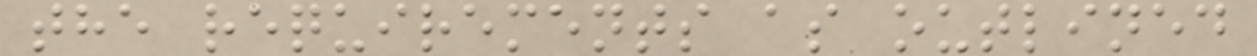the requirements as outlined
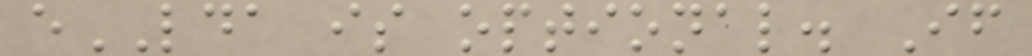eLDA is optional. If
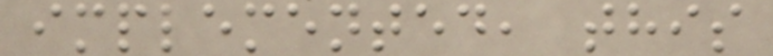implemented, this
